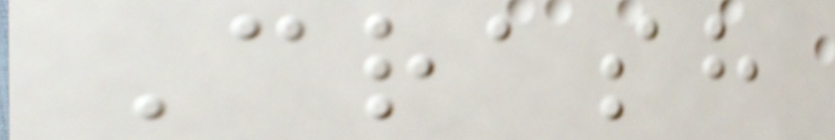Crash
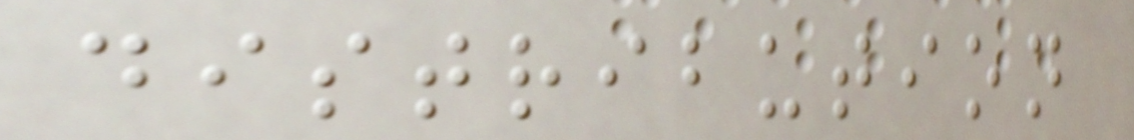distribution
